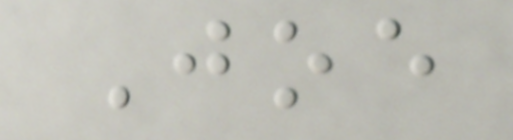Joe
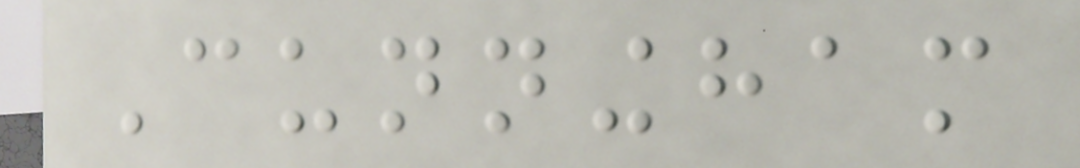Cunningham
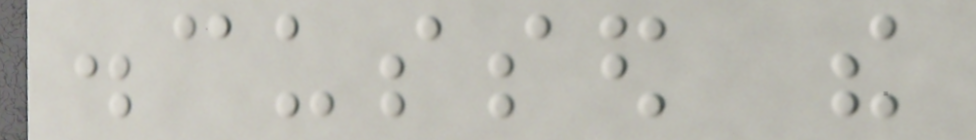discussed the
